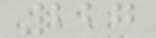227
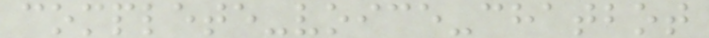complete-voice-chatbot
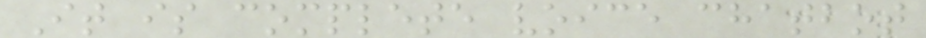It is complete voice chatbot
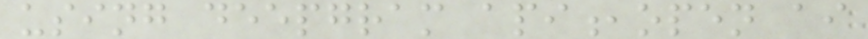using deepgram api,open ai
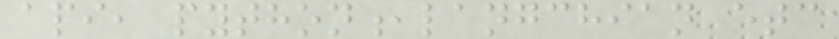api, python,langchian etc
